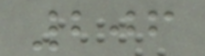206
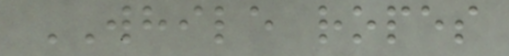WHILE ropes
